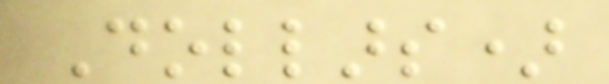Dollars)
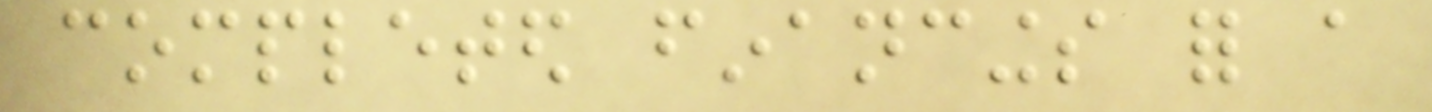completed financings for a
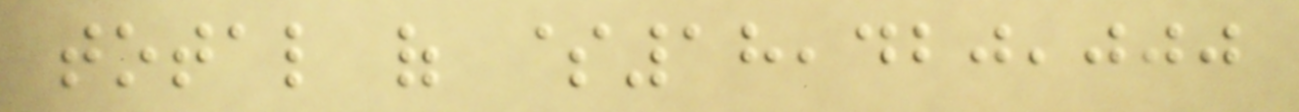total of $18,420,000
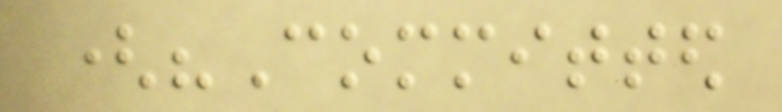("Committed
